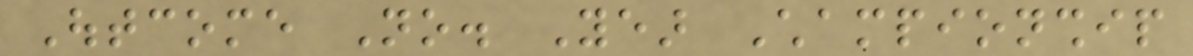Outcome No. Year Championship
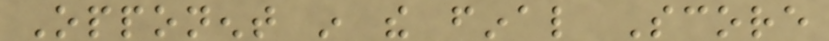Opponent in the final Score
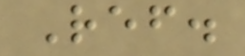Ref.
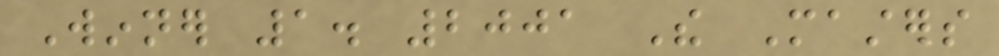Winner 1. 2001 The Masters
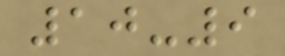10-9
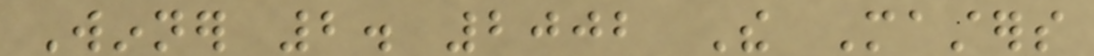Winner 2. 2002 The Masters
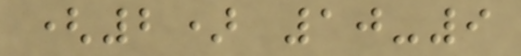(2) 10-9
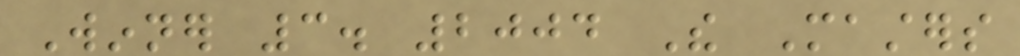Winner 3. 2004 The Masters
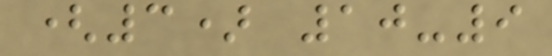(3) 10-9
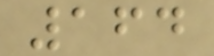164
